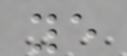ye
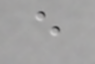e
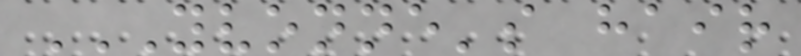YVONNE'S HAIR
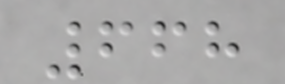668
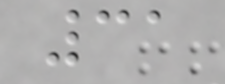31
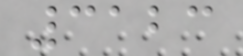3123
